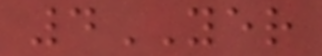4YER
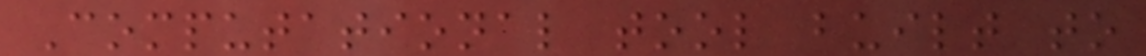Computational tool built to
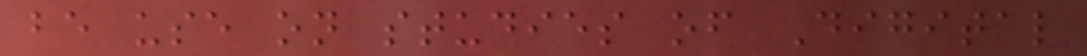be use on studies of Digital
